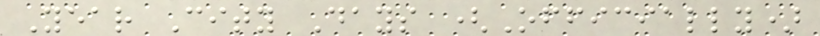Year City Days (Officially)
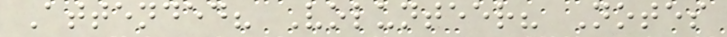Attended? Volunteer? Notes
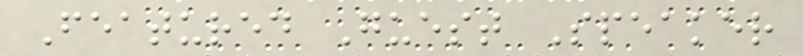Featured Guest Speaker
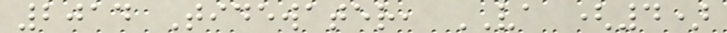2014 Tidewater, VA (4)
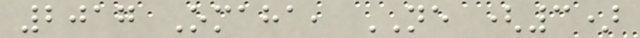2017 Omaha, NE (3)
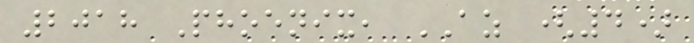2018 Phoenix, AZ (4)
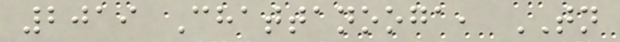2019 Chattanooga, TN
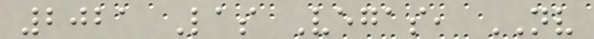2021 Las Vegas, NV
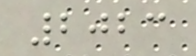2023
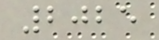2025
